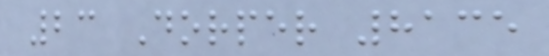23 Dorper 8135
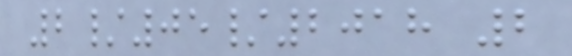2/05/2018 2
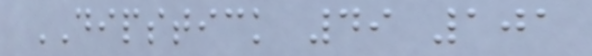DIPSTICK 49 101
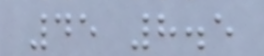45 8.5
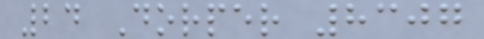24 Dorper 8307
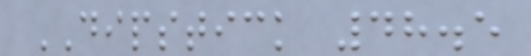DIPSTICK 48.5
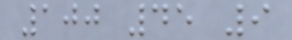100 45 9
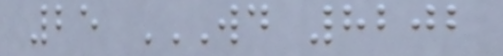25 WD 8202
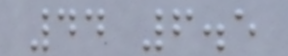44 6.5
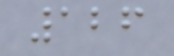126
